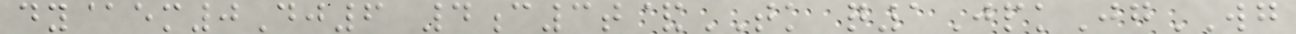dy@em0Dj6 4c3t&TK q1JpkJgWG
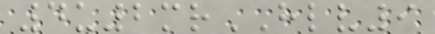4u2mrHLV9
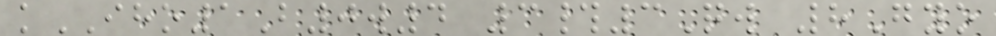kIHO1B0w4 3#3Qw 8Gyo
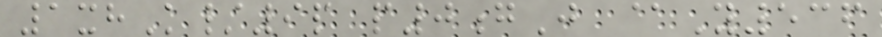1xhK/9p p0gJ @Y536
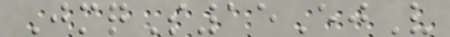JmqS15EjV
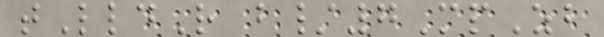tLldR b/7MpZb
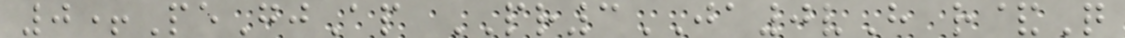0+PeGjAp PR3JA0vH r&Q
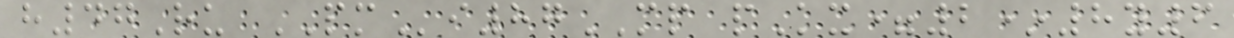h47Ru PMi87MP pKx=2*8y6
